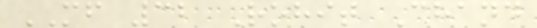MF 32 Rohit Chand
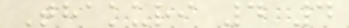Thakuri 4 4
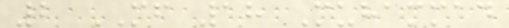2 MF 18 Muhammad
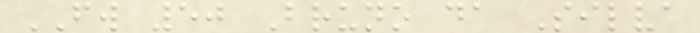FW 50 Bruno da Silva
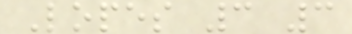Lopes 3 3
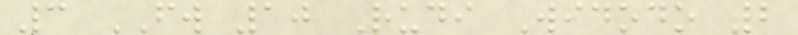3 FW 10 Rudi Widodo 2
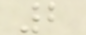2
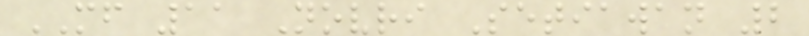MF 11 Novri Setiawan 2
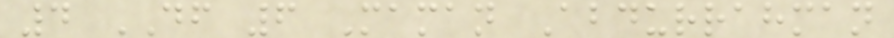4 DF 6 Maman Abdurrahman
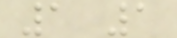1 1
